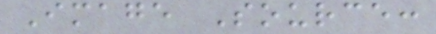Image Source:
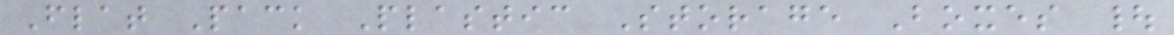Flat Pack Plastic Storage Boxes |
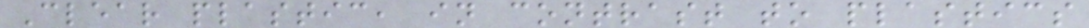Clear plastic, in contrast to plastics
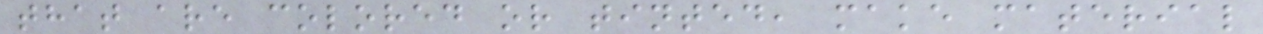that are colored or tinted, make material
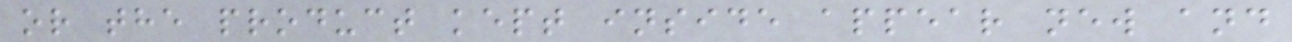or the product kept inside appear new and
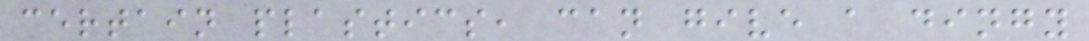certain plastics, can give a dingy
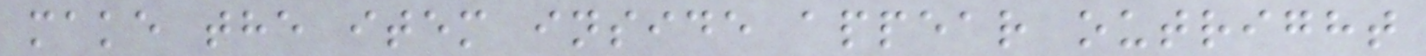make the item inside appear outright
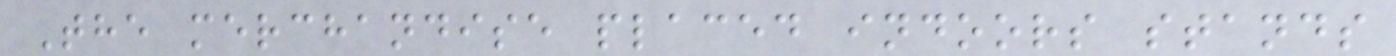The merchandise placed indoors stands
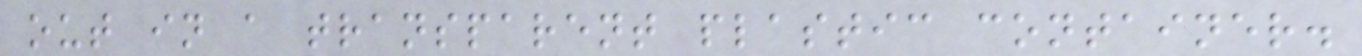out in a transparent plastic container.
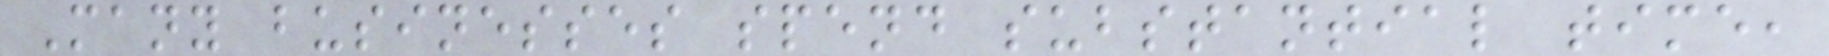Many businesses spend substantial time,
